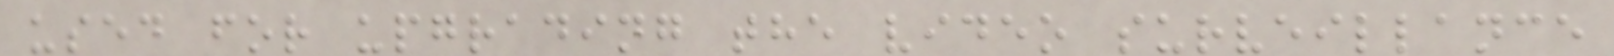used for upgrading the video surveillance
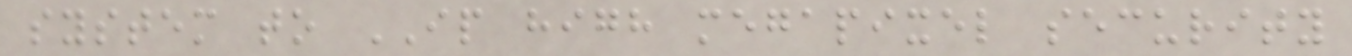system to IP high megapixel security
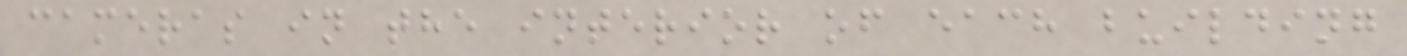cameras in the interior of each building
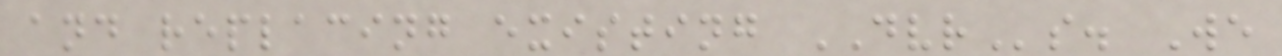and replacing existing DVRs. We
